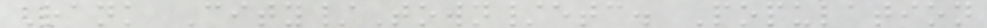Rank City/Town/etc. Population
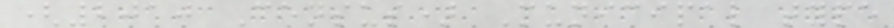(2010 Census) Municipal type
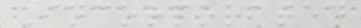Incorporated
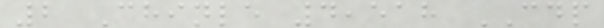2 Chinle 4,518 CDP
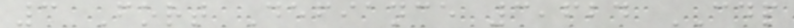3 Fort Defiance 3,624 CDP
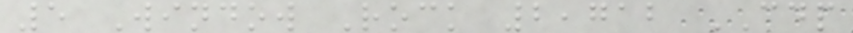5 Window Rock 2,712 CDP
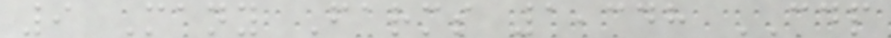9 Many Farms 1,348 CDP
